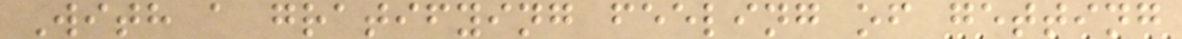With a gratifying feeling of getting
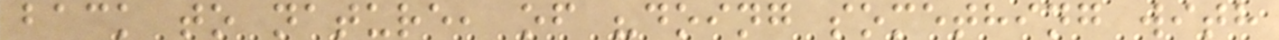back to nature, of "doing something with
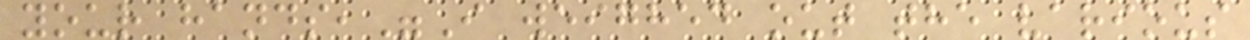your hands,"I weighed out the various
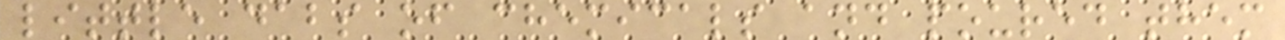little dabs of chemicals and poured them
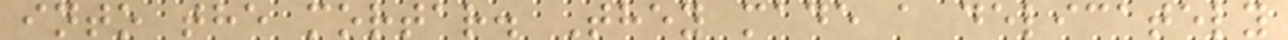into the mortar. They made a delicately
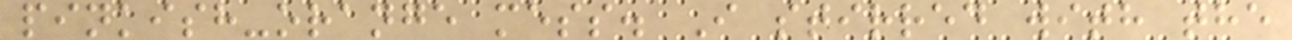pinkish-orange mess. I stirred with the
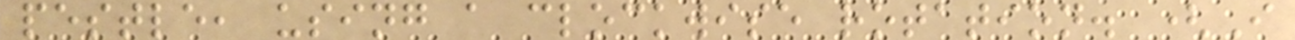pestle, using a clockwise rotation. (I
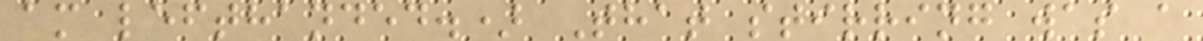am lefthanded.) That stirring was a
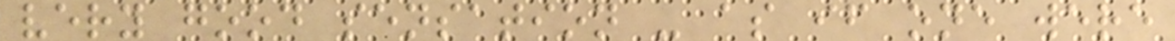very good sensation - as if one were
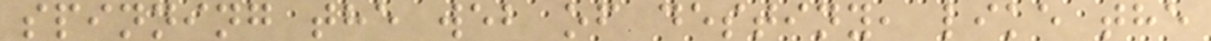spinning the web of destiny, like the
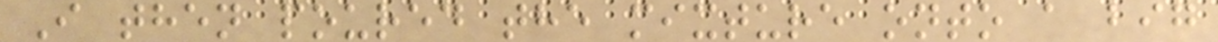I then poured the mixture onto a big
